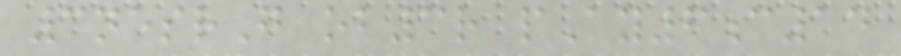3nesrG ob3r pAy6c14
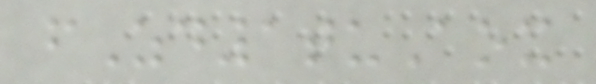fZd1tuAox
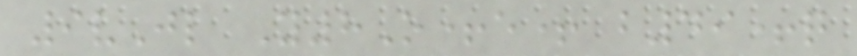9vJl Y8O+e+ b49+q
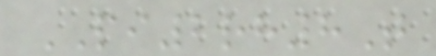PI2rh8T
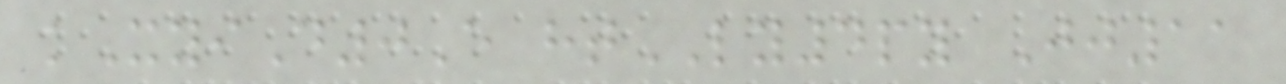kXyiD0E htLY4py Jj11
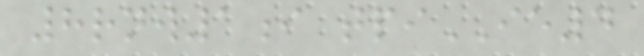8rnw1i tpiIE4
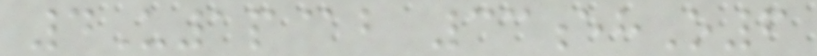4U1p@b 33ehO6
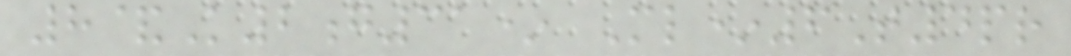8&K2g31* Ml*6T4pr
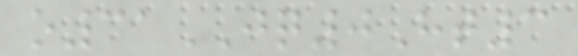o31JQ0Ht3
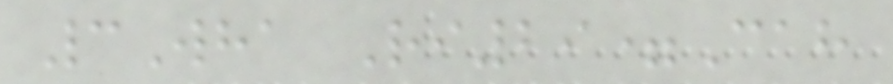3Wha Ri29=Cah
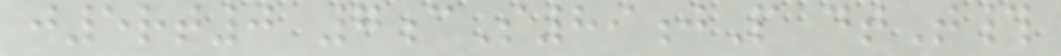j5rt0 7cS89jP dtT#
